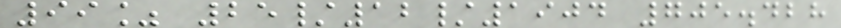99% 25/12/1904 705.428
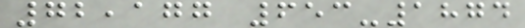72,177 653-1874
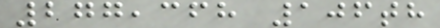277,368 106th
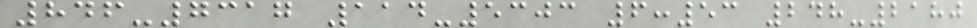846-7317 114-5303 6:53 248-2180
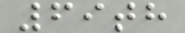69th
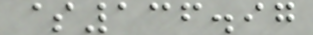$136.97
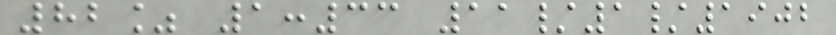82% 1:33 11/1/1902
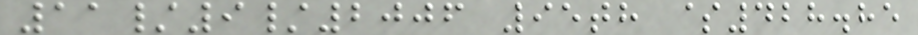11/9/2006 95th $428.85
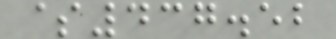$437.52
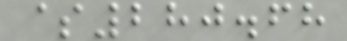$280.68
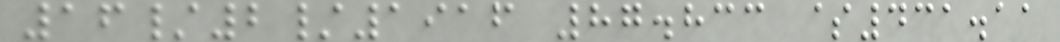16/2/1916 87.833 $431.11
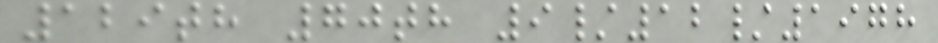129th 70th 9/12/1978
